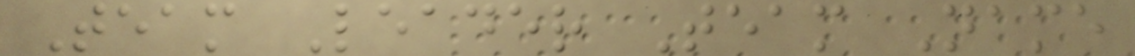Team Leader Team Name
